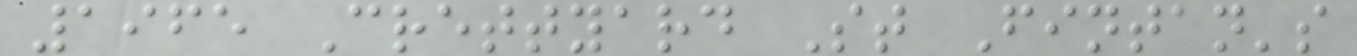1965 Crettyard St Fintan's
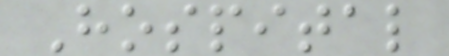Hospital
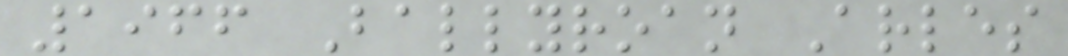1966 Ballyroan Arles
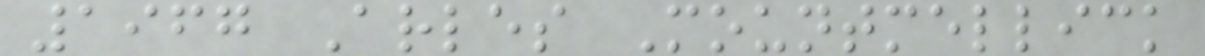1967 Arles Mountmellick
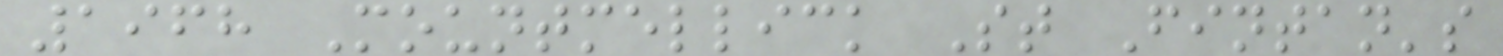1968 Mountmellick St Fintan's
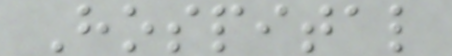Hospital
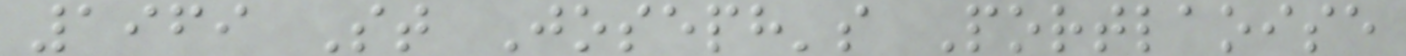1969 St Joseph's Portlaoise
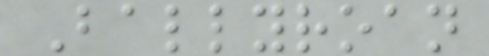Ballyroan
